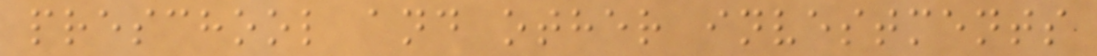preschool and other investments
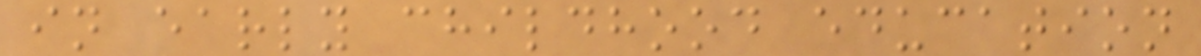in early childhood education
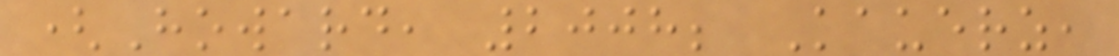(Howard, 2008; Kauerz,
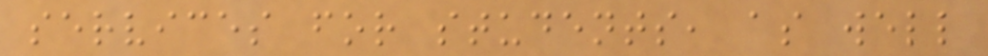services for students, as well
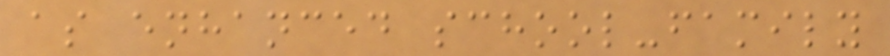as enhanced school-family
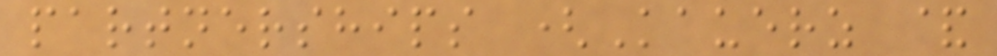partnerships (Kauerz &
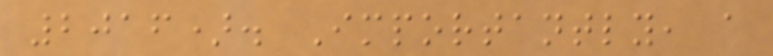2016). Importantly, a
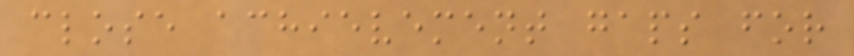close achievement gaps for
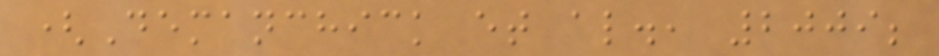(Demanchick et al., 2009;
